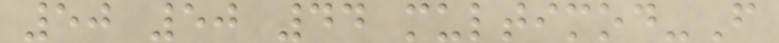50 50 44 multimod-F
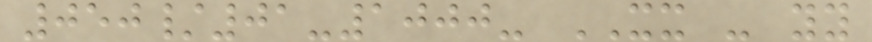050/01-1000- XX - yy
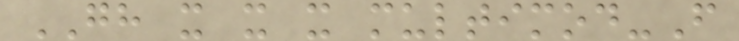GH x x x multimod-F
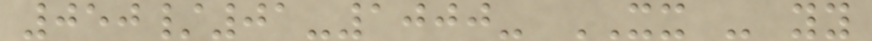050/01-1000- XX - yy
